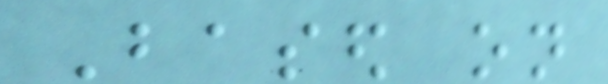Based on
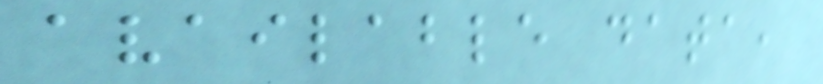available data,
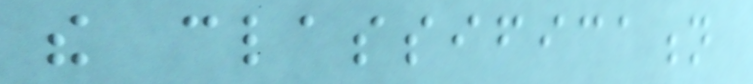the classification
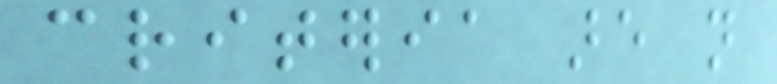criteria are not
